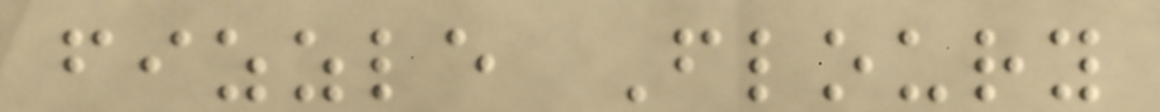fizzle Floury
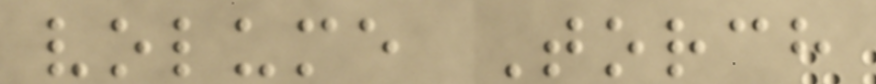volume Torch
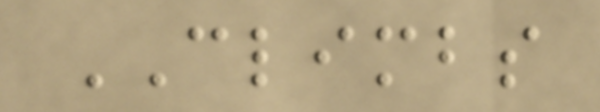CLIMBS
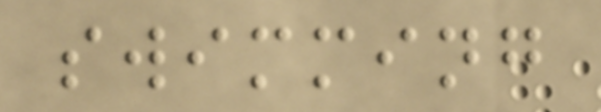swimming
